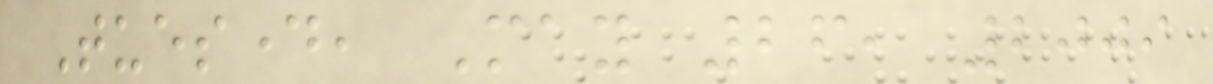Tuesday, May 26, 2009
